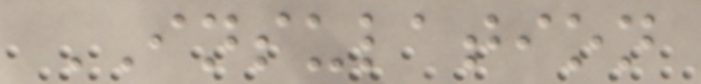INSULATION
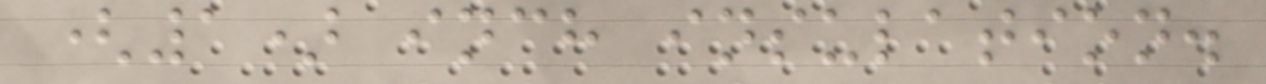(1) inch insulation.
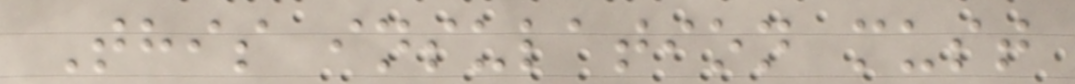This insulation must
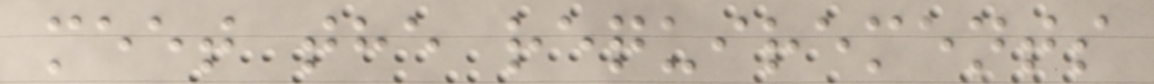meet the requirements
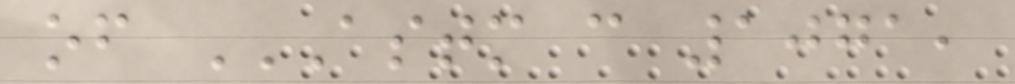of ASTM C 1071,
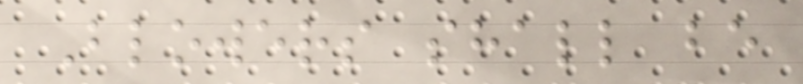Blowers shall be
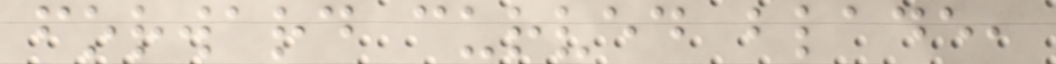forward curved blade,
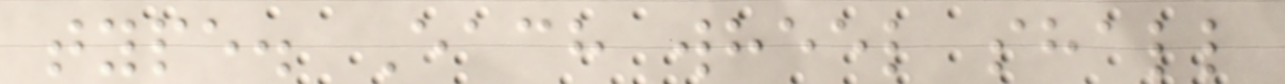type. Each wheel shall
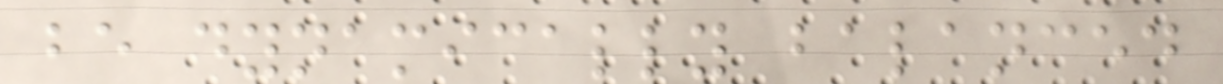be dynamically balanced
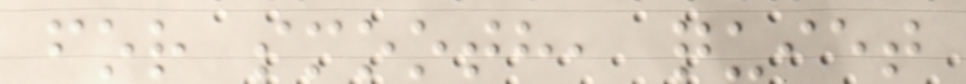for smooth, quiet
